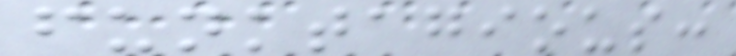funktagious:
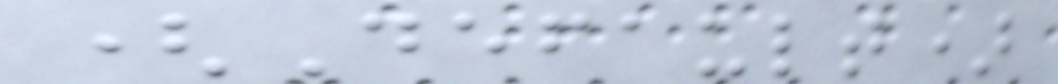(Default)
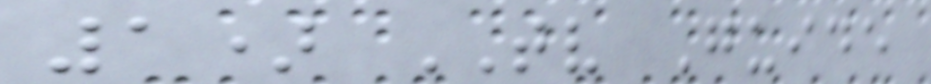1) TV Guide
